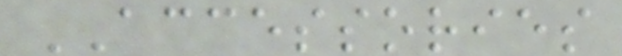ACCESSORIES
